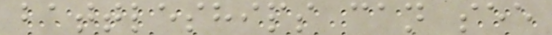battleships can see
